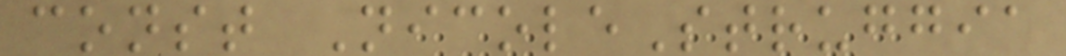const NicoleStruggia
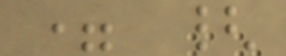= {
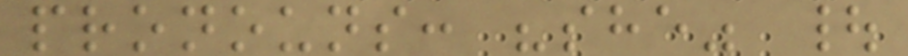pronouns: "she" |
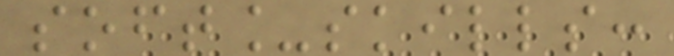soft_skills:
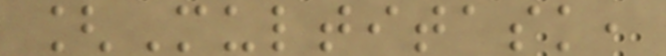[Multitask,
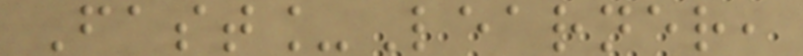Fast_Learner,
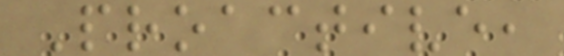Proactive,
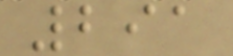291
